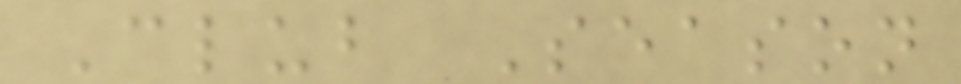Club Season
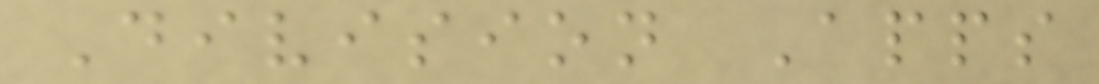Division Apps
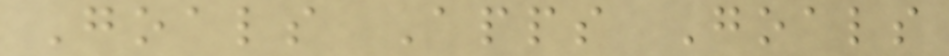Goals Apps Goals
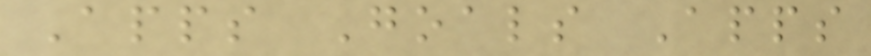Apps Goals Apps
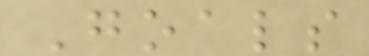Goals
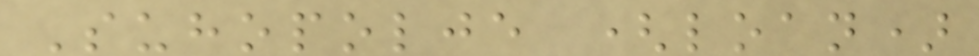Suhopolje (loan)
